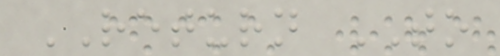RETURN TO
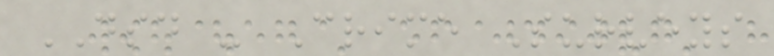DSD - Crime Surveys
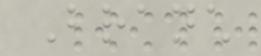Branch
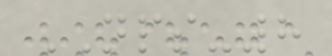NPS-8
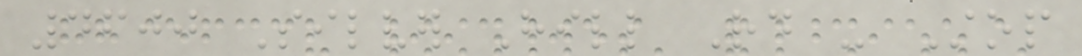4600 Silver Hill Rd - Stop
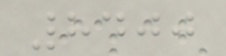8400
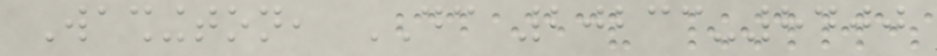Washington, DC 20233-8400
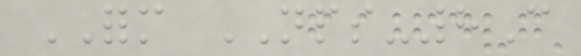FORM NPS-8C
